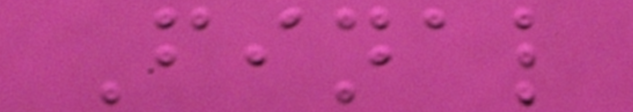Final
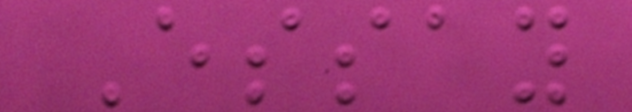Essay
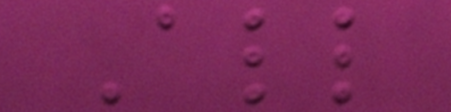All
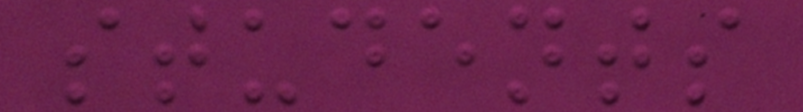students
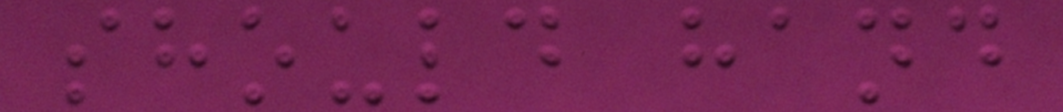should hand
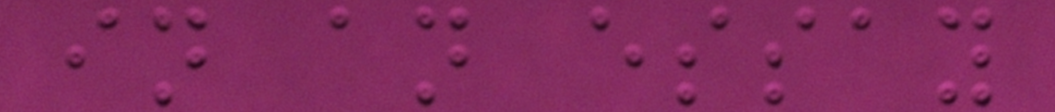in an essay
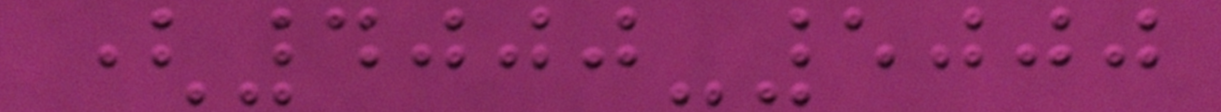(4000-5000
